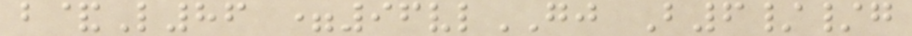b&L86 =96vlGJ B6//g
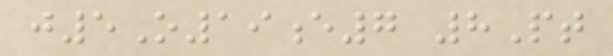j5O19e7 8Pt
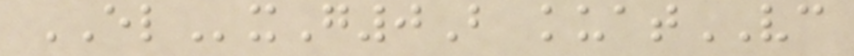ELxG0B kuatVC
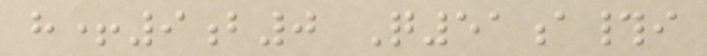h+9b0 Q51a#i
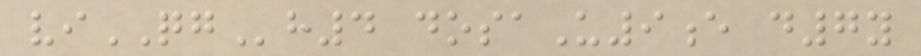viQGh4 dosaU9e d7y
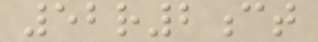52r2ct
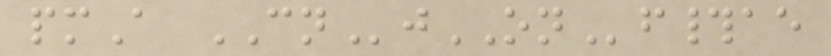pmA CNjONf#ae
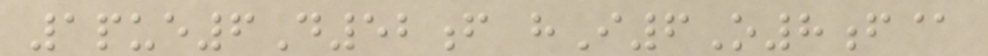1pue6D52f hI6O8f@
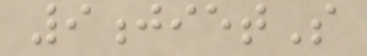9jietS
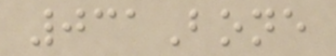031Bone
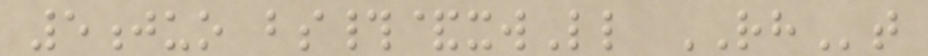5juo bs#&xwLl RHt
